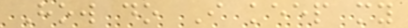How do I keep my
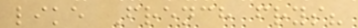like French frys?
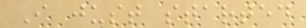I just started
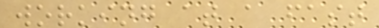working at a fast
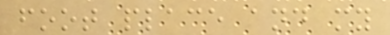foot place and my
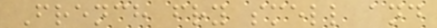French fry smell and
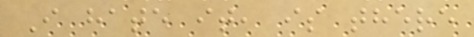I hate it, is there
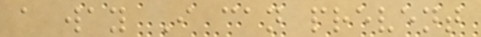a way I can prevent
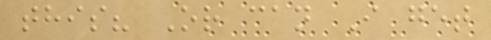this? Or can I get
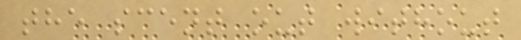the scent out without
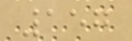157
